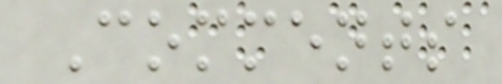Comments
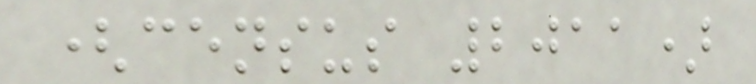(census 2011)
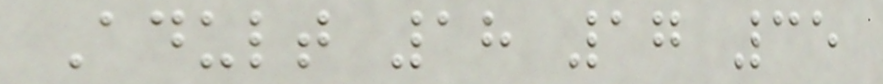Adult 18 17 35
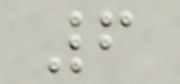6
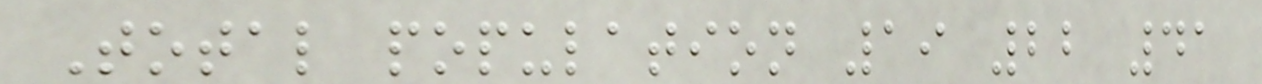Total population 19 22 41
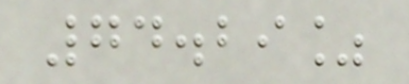74.29%
